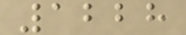1228
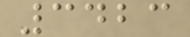3423
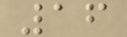16
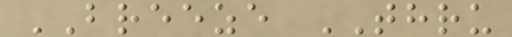BREEZE THRU
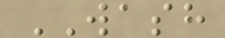WASH
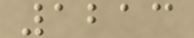1213
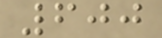600
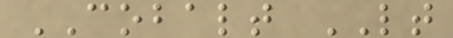COBALT LT
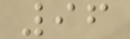96
